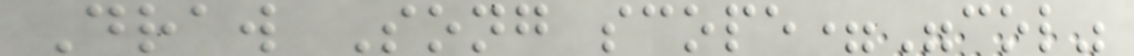Draw Song scope="col"
